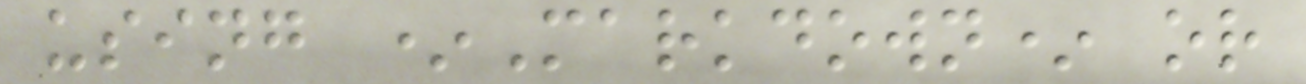using *Markdown* or
